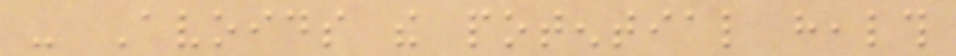- Avoids the potential health
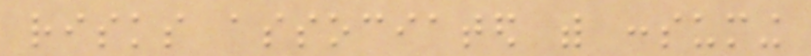risks associated with consuming
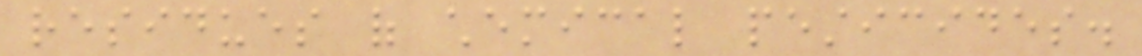residues of chemical pesticides.
